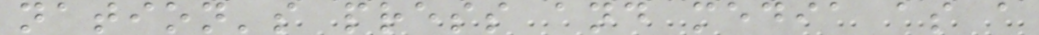nation's press and media as a
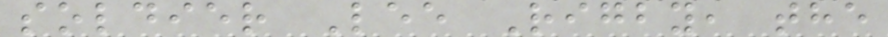soldier Lee Rigby, the
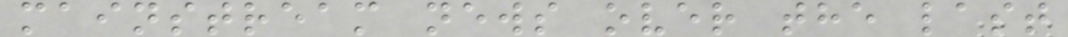mainstream news over the last
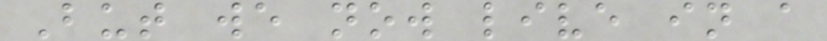But we now live in a
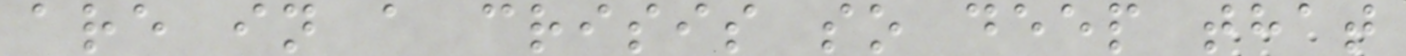are in a crisis so deep that
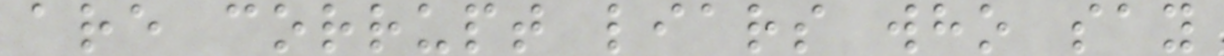are corrupt liars who say
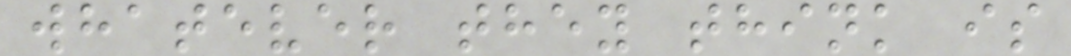whatever they think is
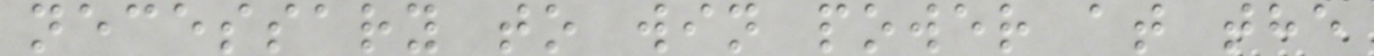necessary to win power at the
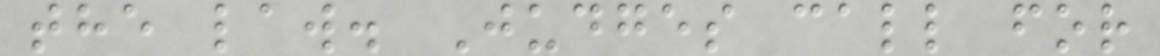the law. Judges call for
